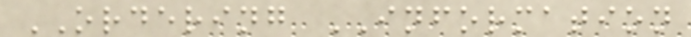ORDERING INFORMATION
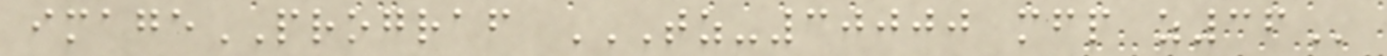imagePROGRAF TZ-30000 MFP Z36
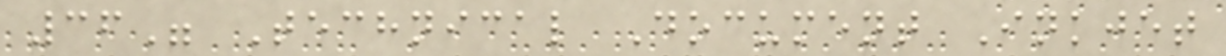36" Technical Document Inkjet
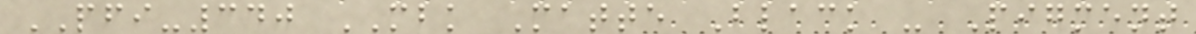PFI-340 MBK Matte Black - Pigment
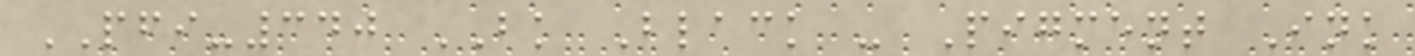PFI-340 BK Black - Pigment Ink
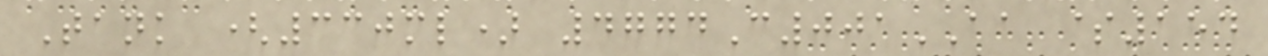Tank (330ml) 4774C001AA $154
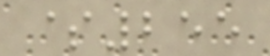$255
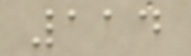114
